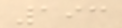193
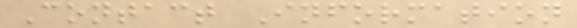Contact Information
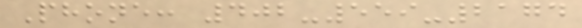Phone: 402-559-2174
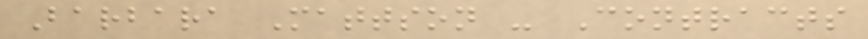Barbara Mattson - Contracts
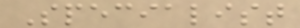Specialist
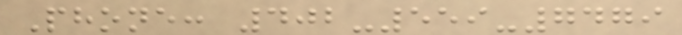Phone: 402-559-7479
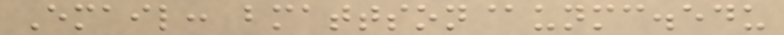Email: bmattson@unmc.edu
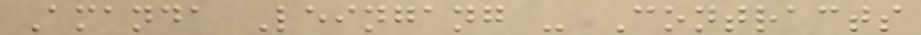Amanda Leingang - Contracts
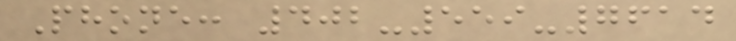Phone: 402-559-7614
